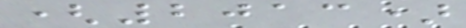(2013)
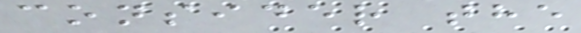consider the
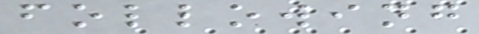following
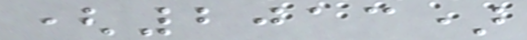(2013)
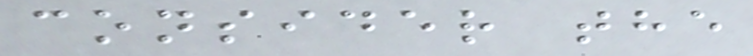consider the
